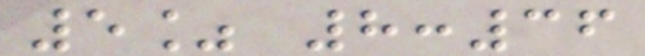5% 8:36
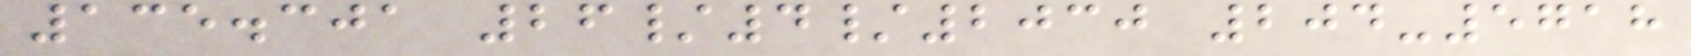135.301 26/4/2030 204-5718
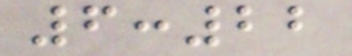6:22
